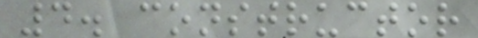4. constructor
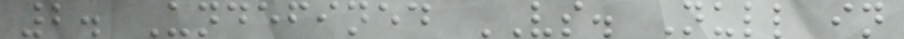2. Undefined VS. Null in
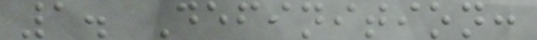1. Definition:
